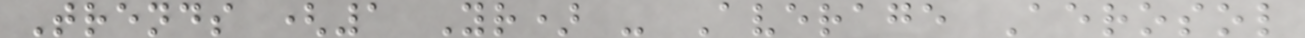Trends (1 Yr) - Average Aerosol
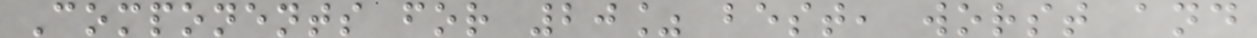Components for 20% best, worst and
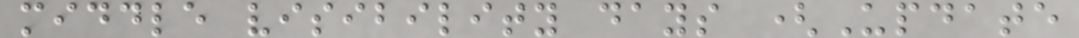middle visibility days (Update
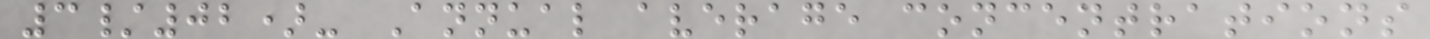3/02)- Annual average concentrations
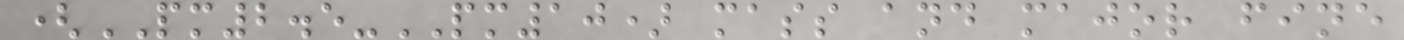(PM2.5-PM10) mass and major fine
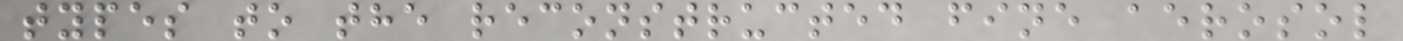types to the reconstructed fine aerosol
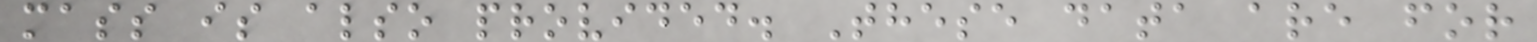mass is also provided. These data are for
